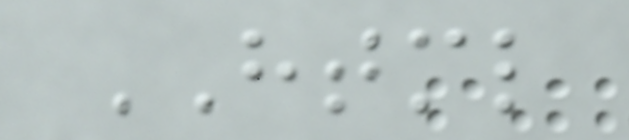HTML
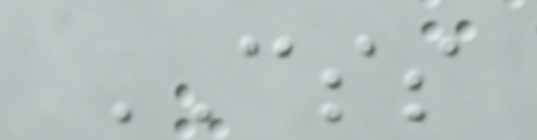CSS
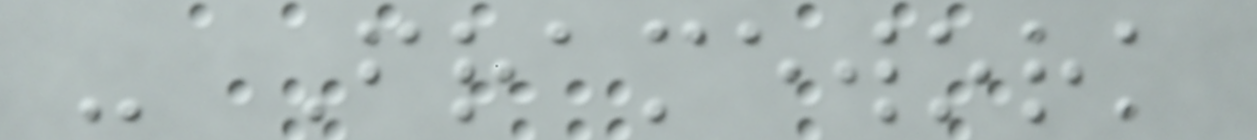- Framework
